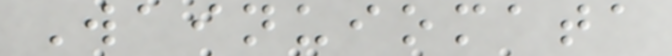Wainuiomata
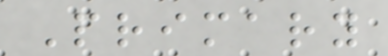Primary
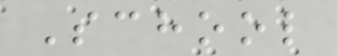School
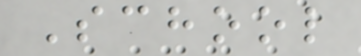School
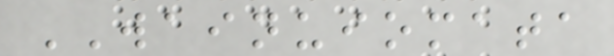WAINUIOMATA
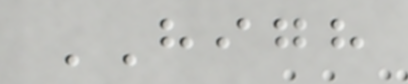HIGH
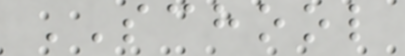SCHOOL
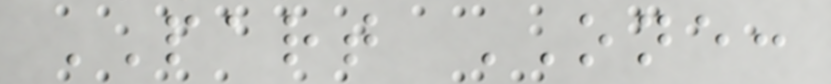PART ONE:
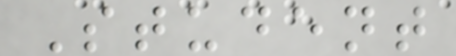Student
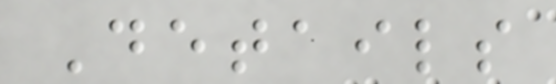Details
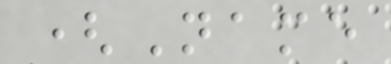(Name
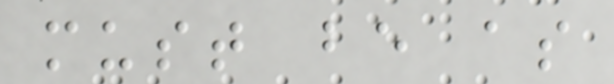must be as
